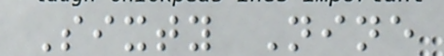Sixty Nine
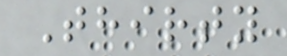Thirty
